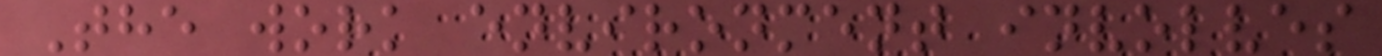The work environment involves
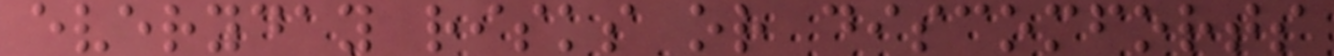everyday risks or discomforts
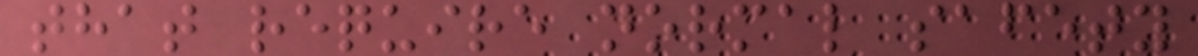that require normal safety
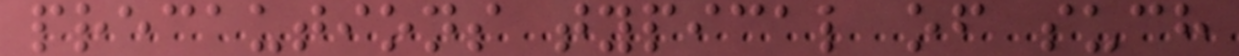precautions typical of such
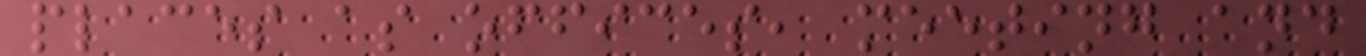places as offices, meeting and
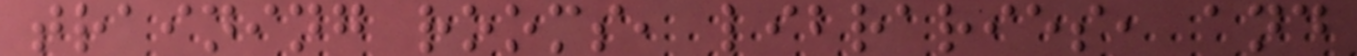training rooms, libraries, and
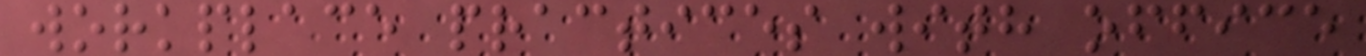workplace practices with office
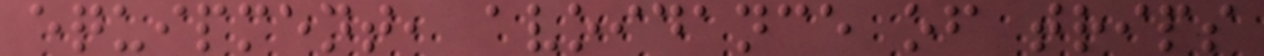equipment, avoidance of trips
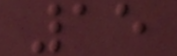15
